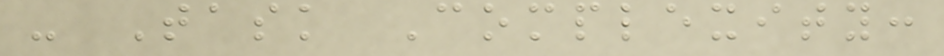- Task Complexity:
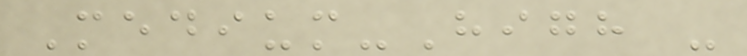Medium-High -
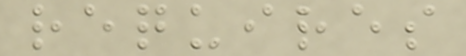requires
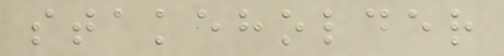stakeholder
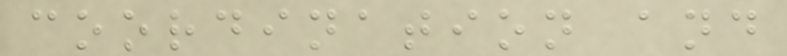coordination and
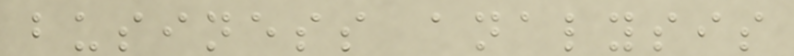business analysis
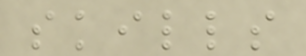skills
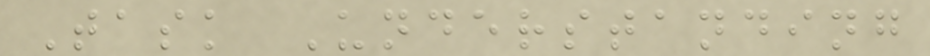Task Understanding
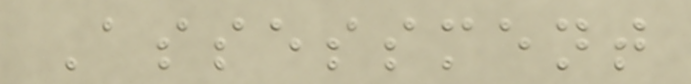Assessment
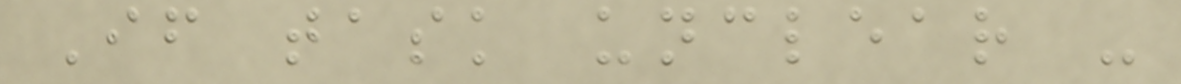If task unclear -
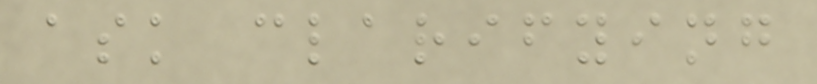ask clarifying
